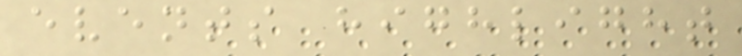events highlight
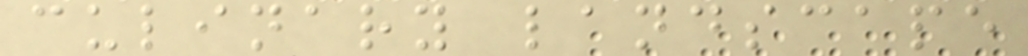culinary landscape
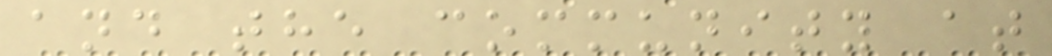and the community at
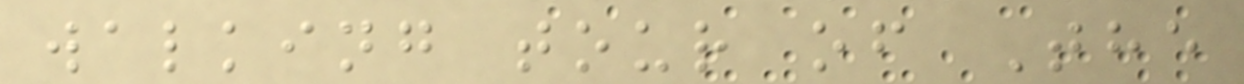walking tour of The
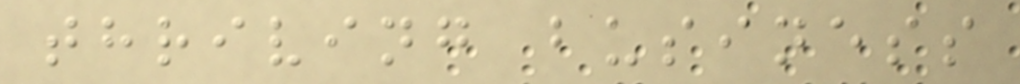thriving business
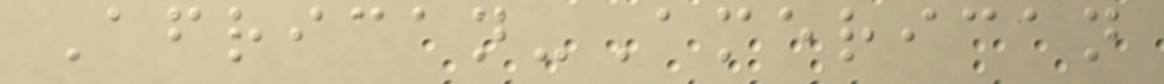African-American
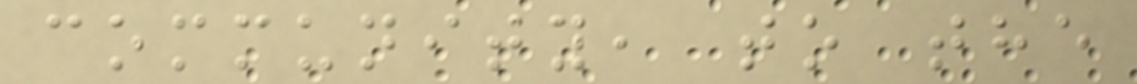community, to the
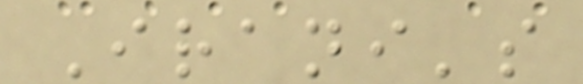Irani's
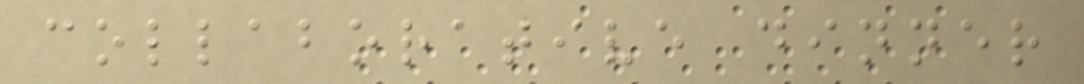collaborative dinner
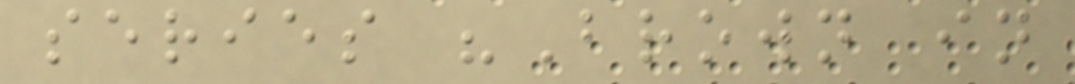series "Brown in
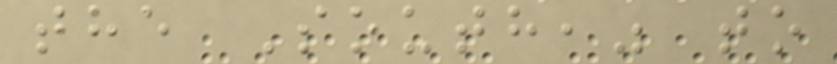the South," to
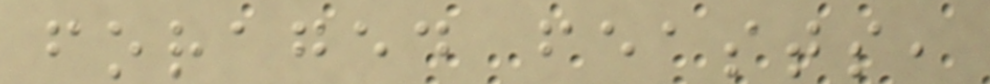foraged feasts,
